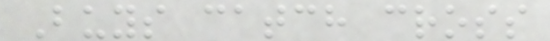Buys catch cross
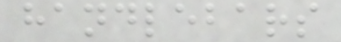handlebars
